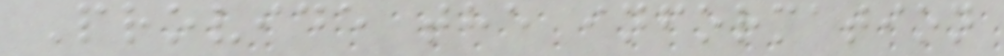Provide the information
